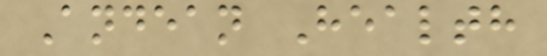Andean Health
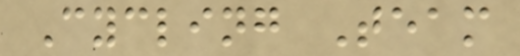Cycling Team
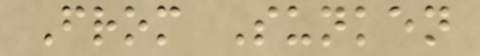From Sunken
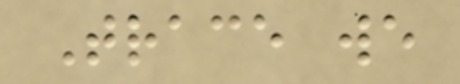Trace we
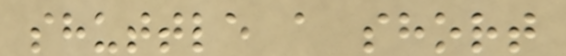shuttle a short
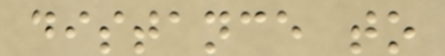distance to
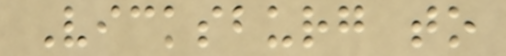Vicksburg to
